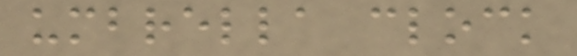umbrella clock
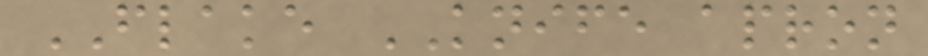FLAKE KNIFE apron
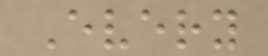Every
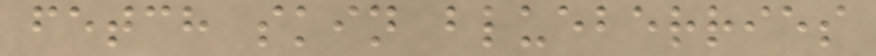fetch skin blueberries
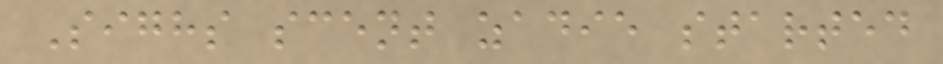Sighs scent zadie started
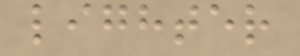lighter
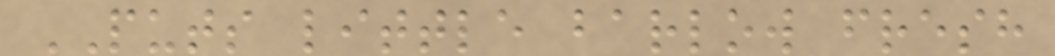PUTS little barlow fresh
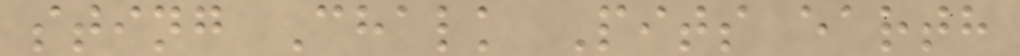sting Chalk Pits earth
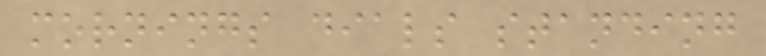mornings dials standing
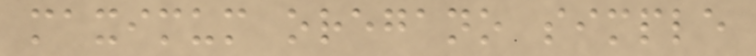maximum oregano simple
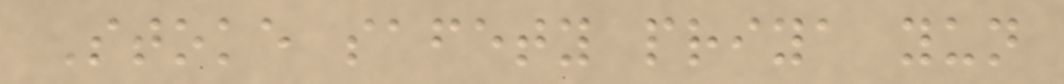Stoke safety priya yun
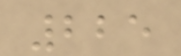225
